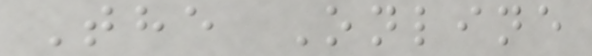The Online
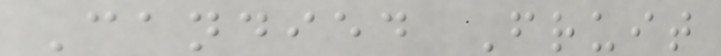Candied Fruit
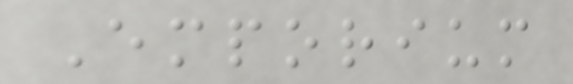Emporium
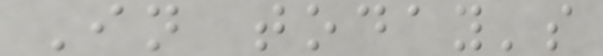In today's
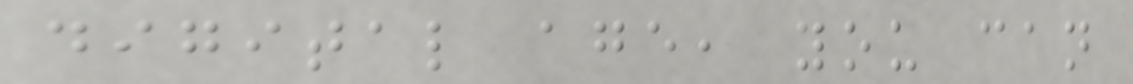digital age, you can
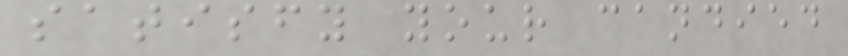satisfy your candied
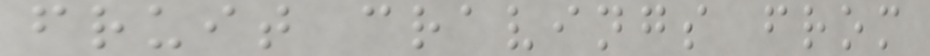fruit cravings from
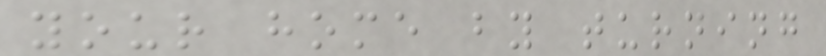your home by turning
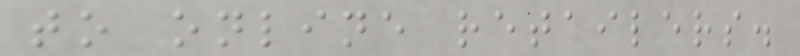to online retailers.
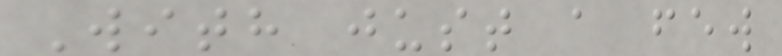With just a few
